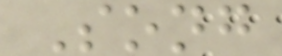Song
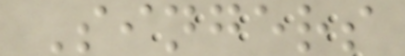Singers
